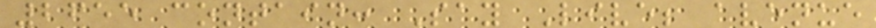2655 contain: Say Live; avenue
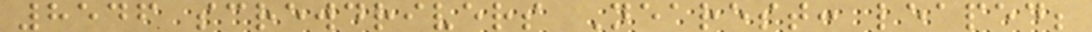8546 screwdrivers Nearest: leaped;
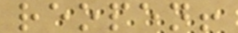reopen!
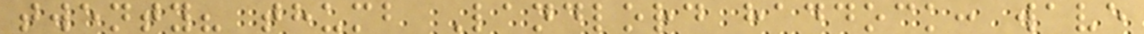twenty? thumb Landlord haddock: wave
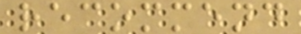recommend
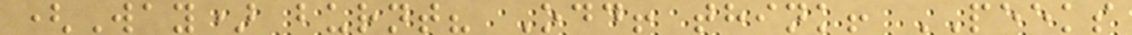(Way) burnt? Odd! think! PEEKS
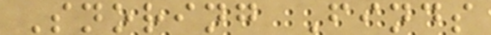Snoring Finds
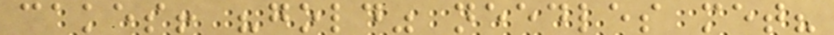cakes! "gold" needles met?
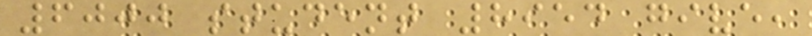6000 student 8954 give,
